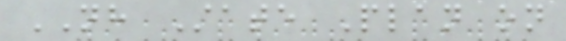NH State Plan on
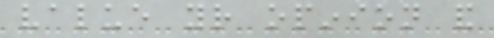value your opinion and
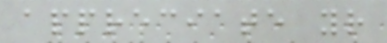appreciate your
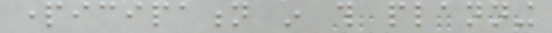participation in this planning
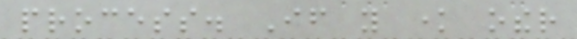process. If you know other
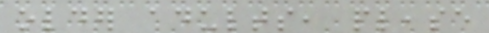older adults, please
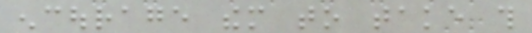encourage them to take this
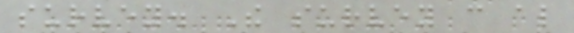survey. The survey can also
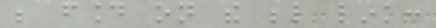be found on the below link:
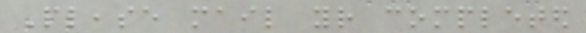Please mail your completed
